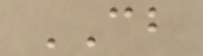CB
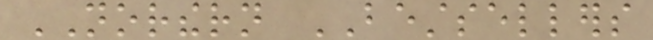NORTHERN BESTSELLERS
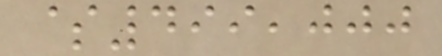$499,000
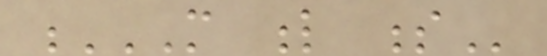M L S
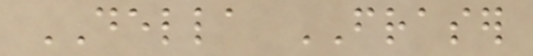DELLA FRASER
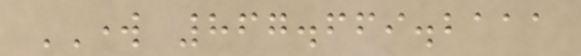WORK 867.669.2111
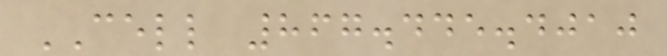CELL 867.445.4010
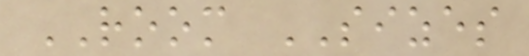ROOM SIZES
